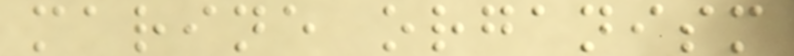marine organism
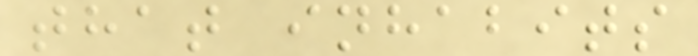that inhabits
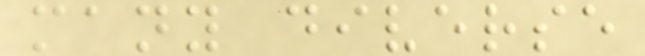many diverse
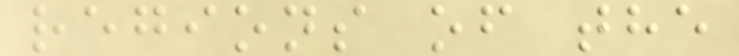regions of the
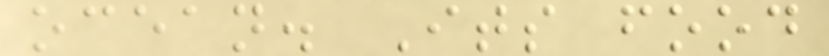ocean. Its food
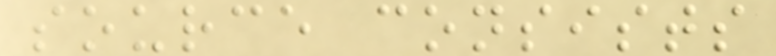source consists
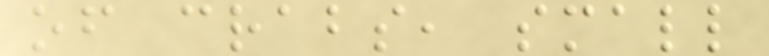of crabs, small
